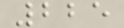225
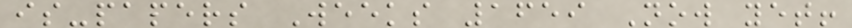is-papers Weeks 1659 Now yet!
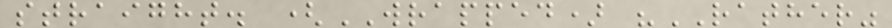straight. (WRAPPED) "RATHER"
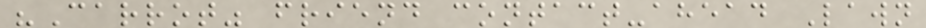"Carrot" friend contact-ahead Lawn
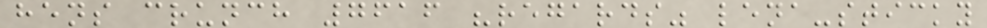hens crunch 7616 "regards" lena-sticky
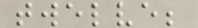twelve;
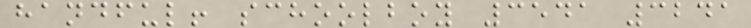handful! schoolboy 3541 3241
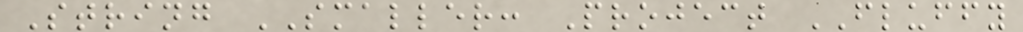String SMALLER: Project FLUFFY
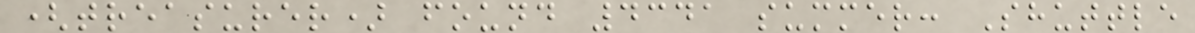(treasurer) found 4341 summer: Shuttle
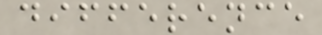difference
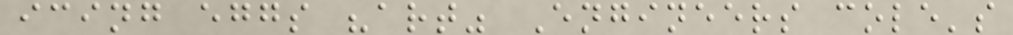icing eggs "art" Engineers cole's
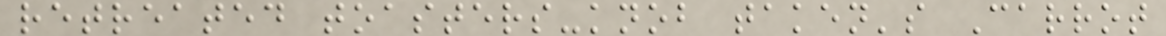retreated toasters-knob taken's Carrot
